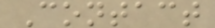Contact
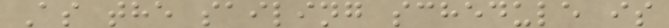As the sailing schedule is
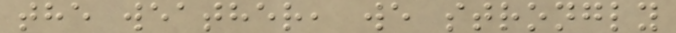the weather, we strongly
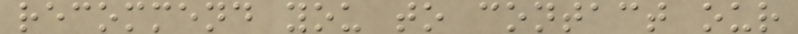recommend you to contact our
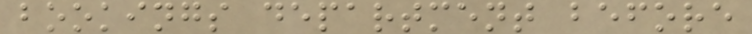bookings department before
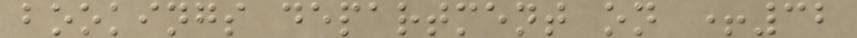bookings department on +32
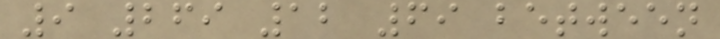9 269 12 69 between
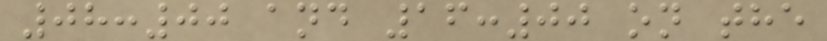08:00 and 16:00 on the
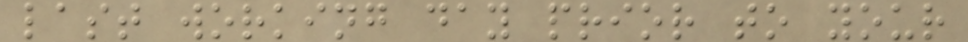last working day prior to your
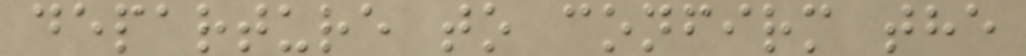departure to confirm the
